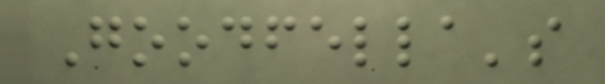Goodfella's
